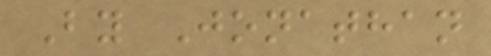By Jonathan
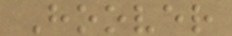Hoover
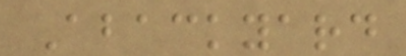Abackyard
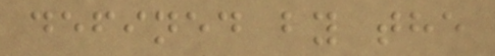defined by the
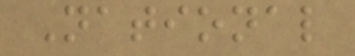National
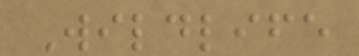Wildlife
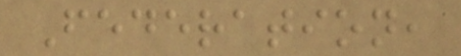Federation,
